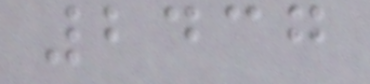2437
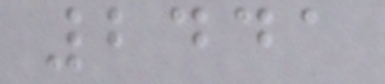2441
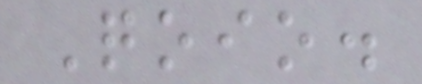Qoio.
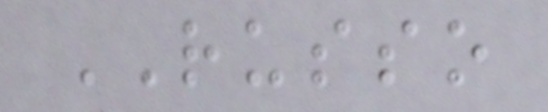RUSSO
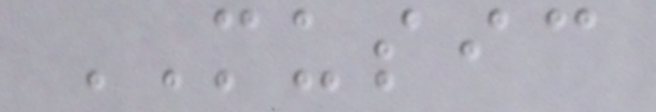MUSIC
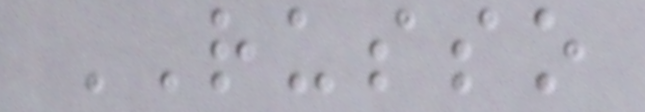RUSSO
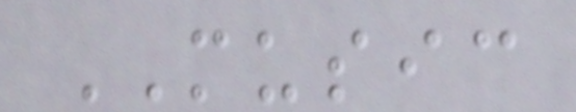MUSIC
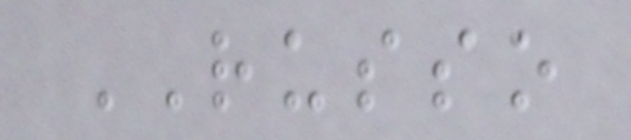RUSSO
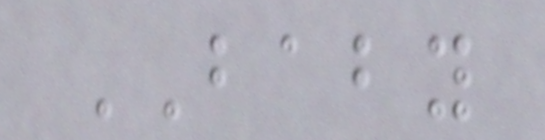BABY
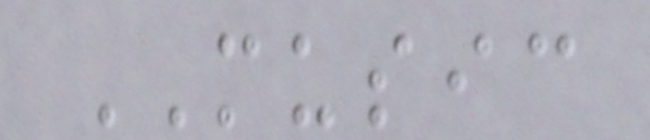MUSIC
